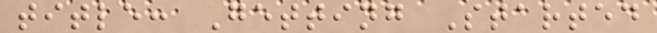title: Getting Started
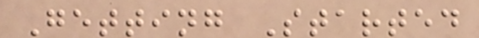Getting Started
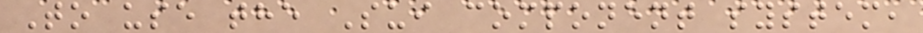To use the Sui component system,
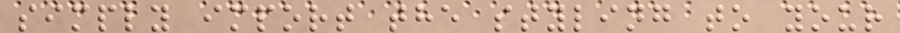simply import the styling to your
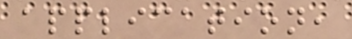application,
